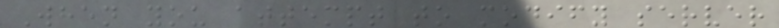When you attempt to modify server
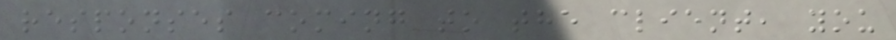responses coming to the client, you
